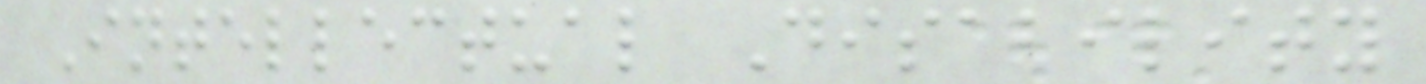Intellectual Disability
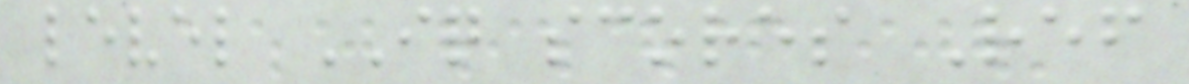level IQ scores Ref
